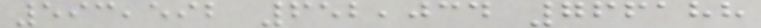593,592 652,034 766188
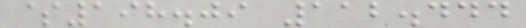$198.09 112.444
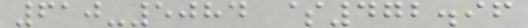610-5084 $472.96
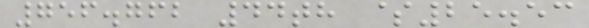756.762 44th $25.53
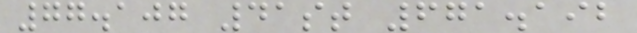77.107 41st 671.192
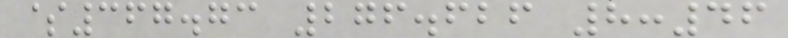$367.73 276.626 8:46
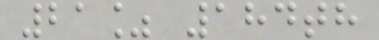21% 184th
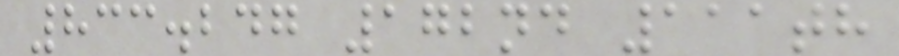833.247 172nd 111th
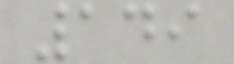149
